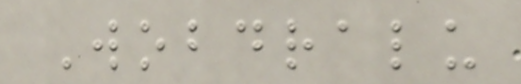Wobdralu
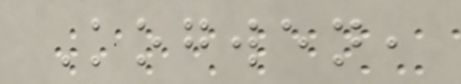Kogwen,
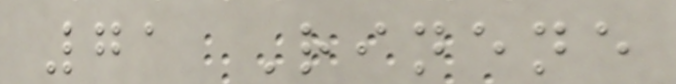71 Rinene
